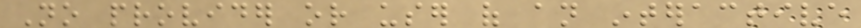No provider or user of an interactive
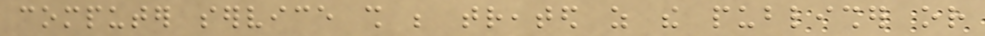computer service shall be treated as the publisher or
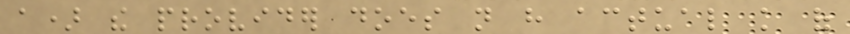a) the provider does not have actual knowledge of
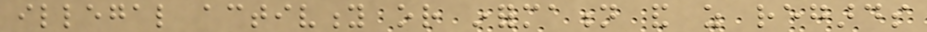illegal activity or information and as regards
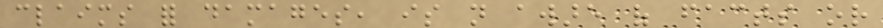claims for damages, is not aware of facts or
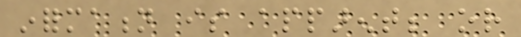information is apparent; or
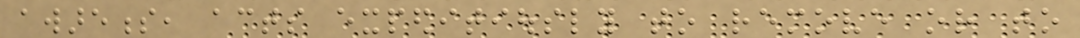awareness, acts expeditiously to remove or to
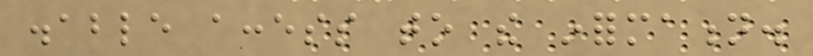disable access to the information.
